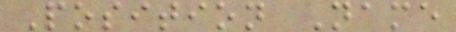Position Name
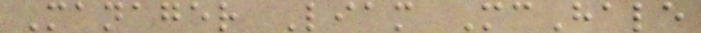Manager Liam McHale
